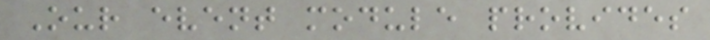Our event module provides
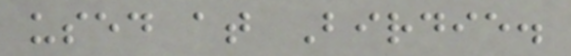used at Birdie.
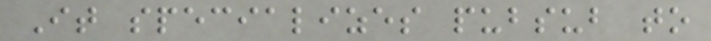It specializes pubsub to
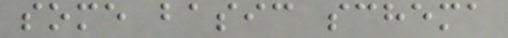some basic schema
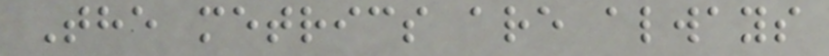The metrics are always
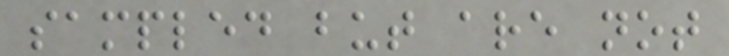sampled but are not
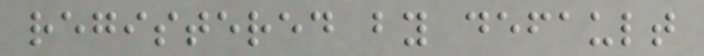registered by default
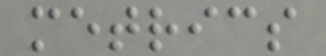metrics
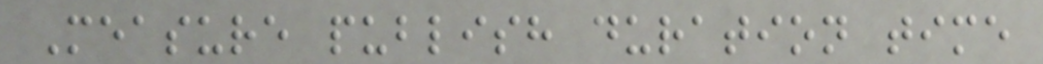Measure publish duration time
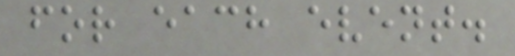for each event.
